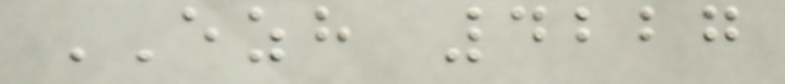EZH 4227
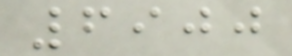6900
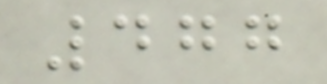477
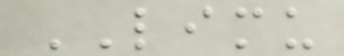LIMU
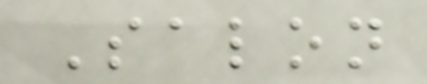Salon
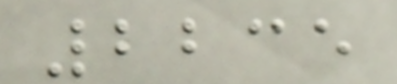2235
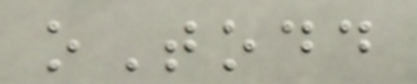oTodd
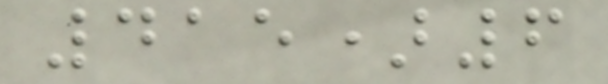415)6
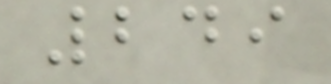249
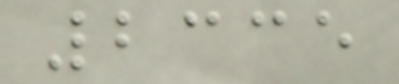2335
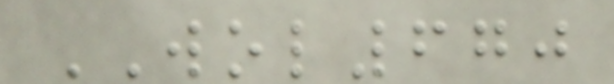WOL670
